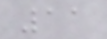11
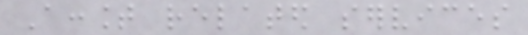Account related services
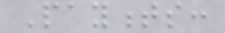Payments:
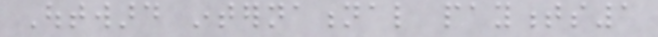Outward international payments1
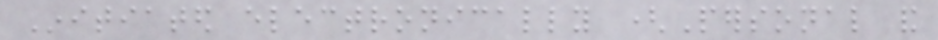Initiated electronically (Personal and
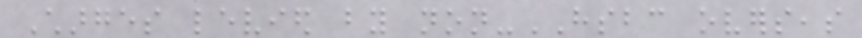Charges levied by non-HSBC overseas
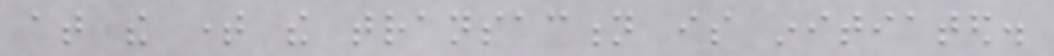at the time the transaction is initiated.
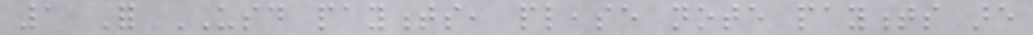1 For USD payments, please note payments are
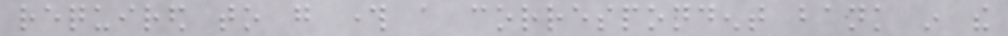required to go through a correspondent bank in the
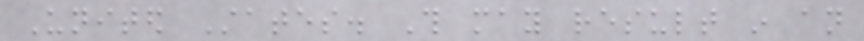United States. This may result in an
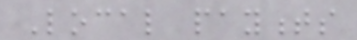Local payments
